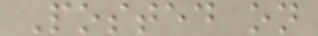Posted on
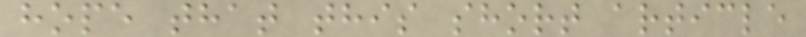hope that this short article
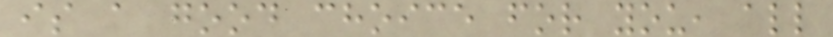is a good choice for you, all
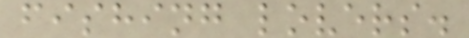fishing lovers.
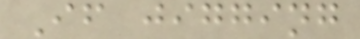If jigging
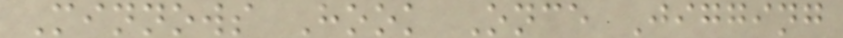Minnows Hook Once Jigging
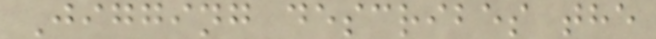Jigging describes the
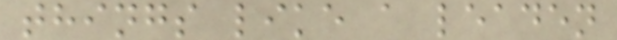things like a leaden
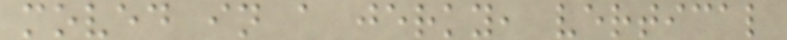moved in a jerky, vertical
